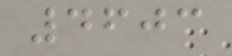4603
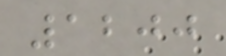1200
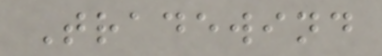Tradewind
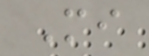Mi
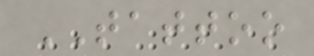TATTOO
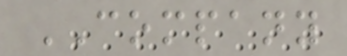COMPANY
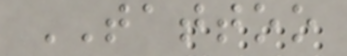TATTOO
